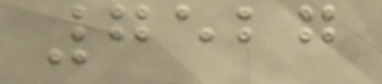7527
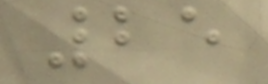25
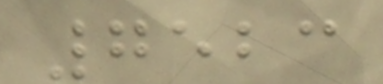7523
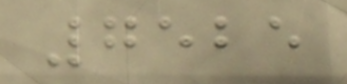7525
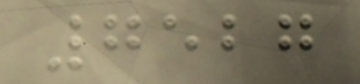7527
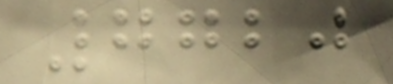7720
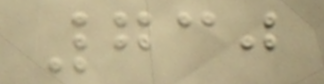730
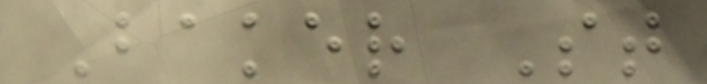Baker St
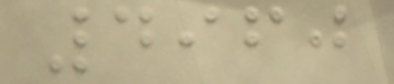4960
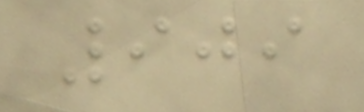909
